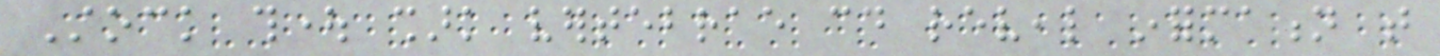Stock thought shark vertebrae could reveal information that
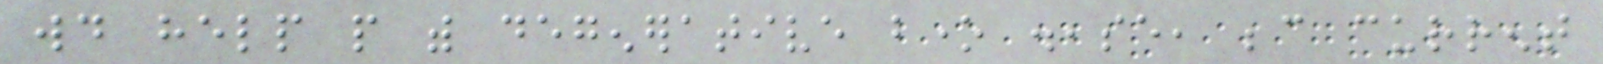would help people with degenerative bone disease, because current
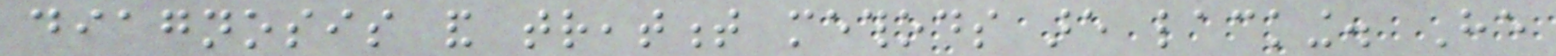diagnosis and treatment methods are lacking. He
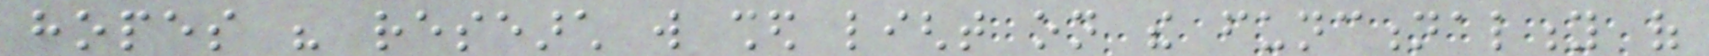hopes his research will shed light on the functionality of
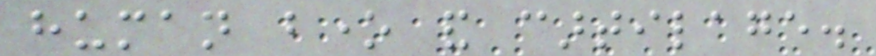human bone and cartilage.
